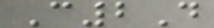C2D
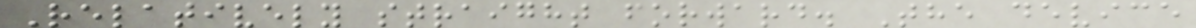Relatively straight forward. The device
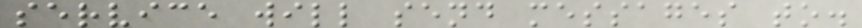service will send messages to.
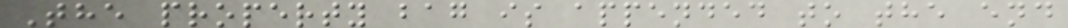The property bag is appended to the end
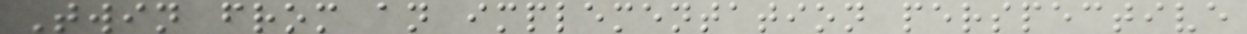Twin from an implementation perspective
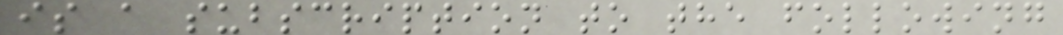is a subscription to the following
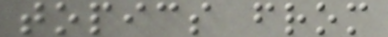topics from
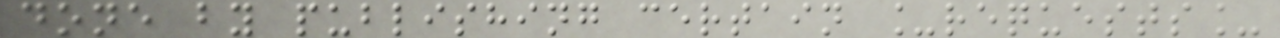done by publishing certain _requests_
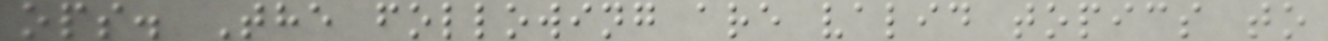ops. The following are valid topics to
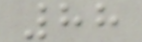88
